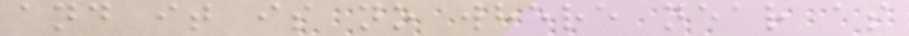and it is no where near as
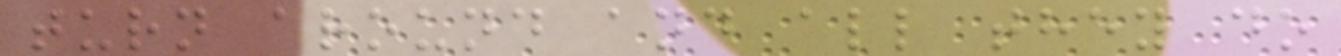turn around and all they do
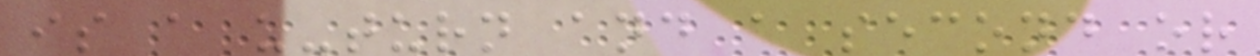is a u-turn and a second or
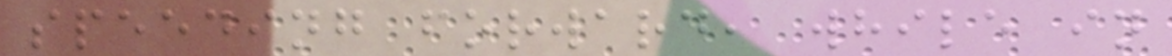speeding forward, while in
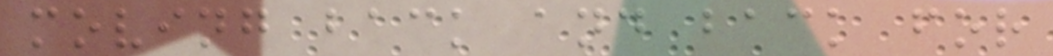moving back and back for
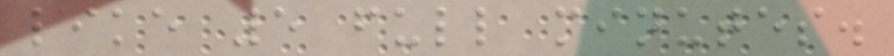like 5 full minutes.
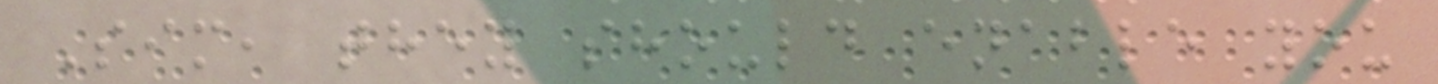Sim, they should enable you
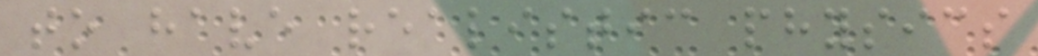to have realistic physics
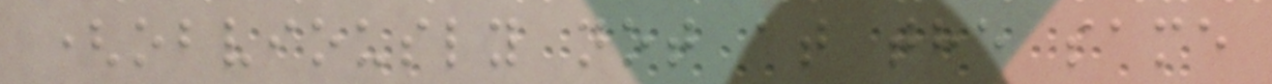(obviously not at the same
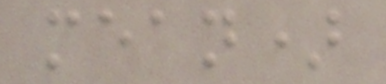mean)
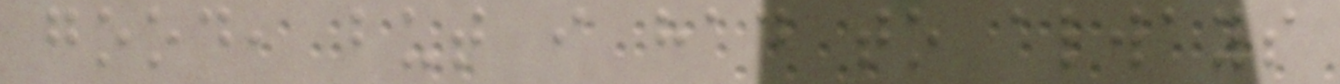good, but i had to always
